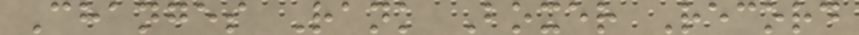Changes Rank Boxer Record
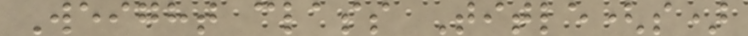Weight class Title(s)
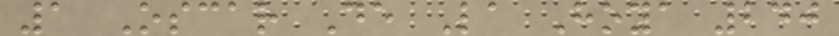1 Oscar De La Hoya 240
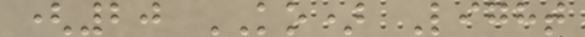(20 KO) Light
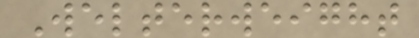Welterweight
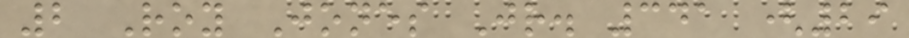2 Roy Jones Jr. 341 (29
